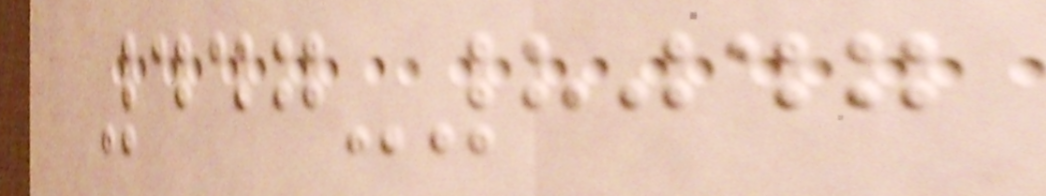447-8047
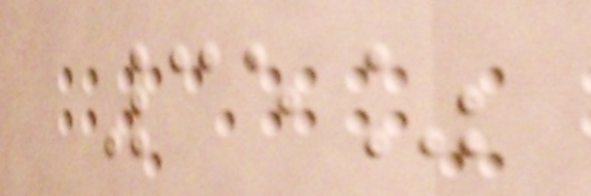35%
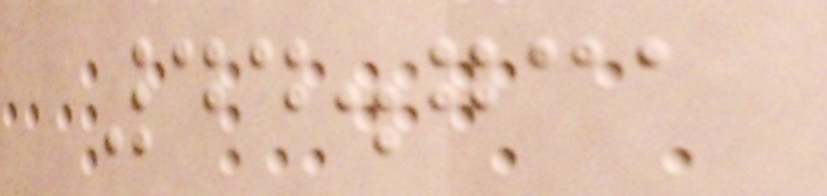44.731
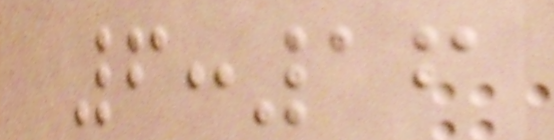6:16
